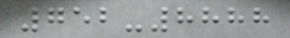752-8888
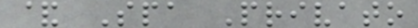& Spa Privato
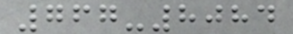767-8084
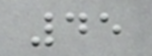45
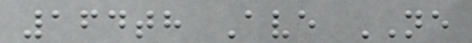164th Ave NE
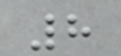8
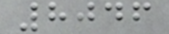8046
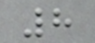8
